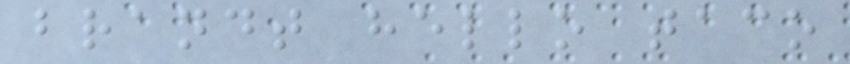brandt hello taco
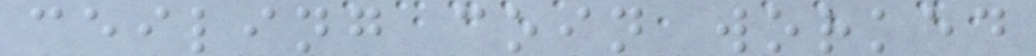ceiling coin worked
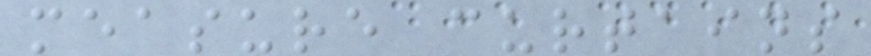measure curtains
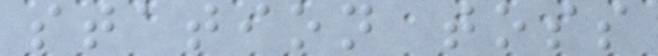station toss
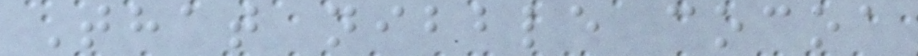That nibble cocoa
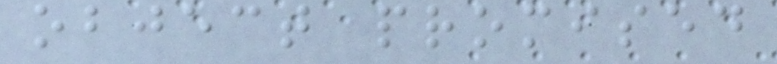object promised
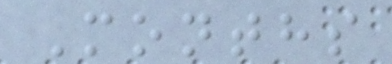Months
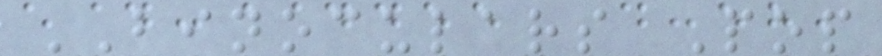BINOCULARS Pop
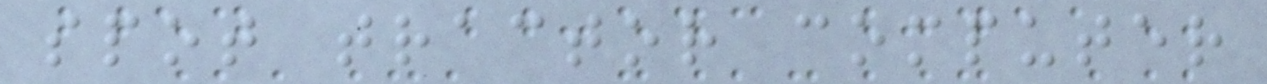spot tractor computer
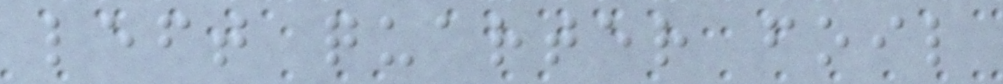left quarter foil
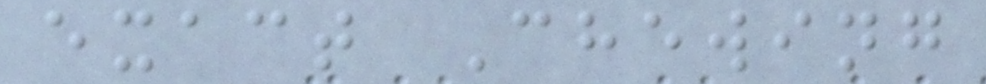exact Chewing
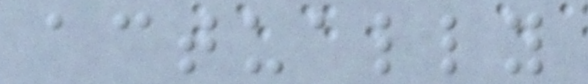actually
